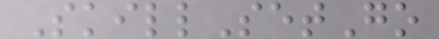SkillSetGo
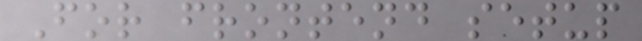For frontend setup
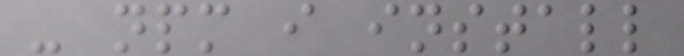- npm i install
